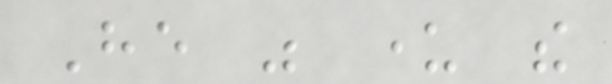He was under the
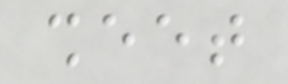sheet
